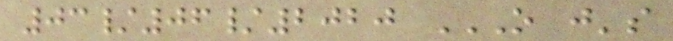03/06/2020 O J'S
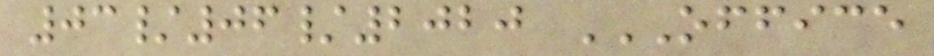03/06/2020 OFFICE
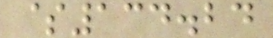$134.24
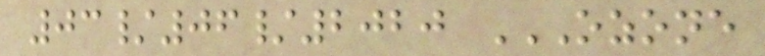03/06/2020 OZONE
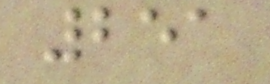251
